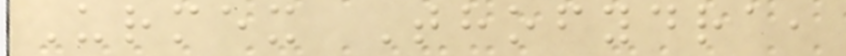Urmex Thofydra,
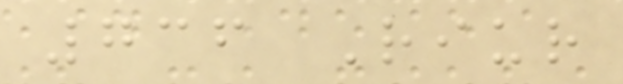736 Riur
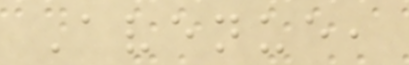Avenue,
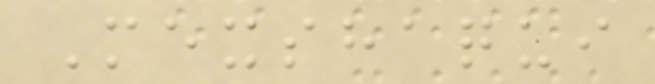Mexshaqui
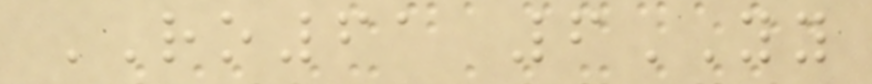RO61 6YY
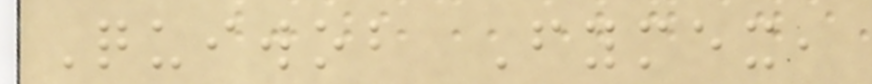Quiwob Fymex,
